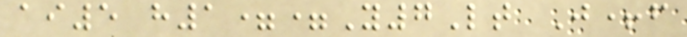ai5 h1==Y7Lt J+f
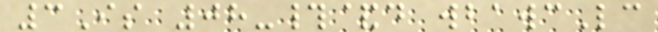3Is 08-#&d wbawcLc
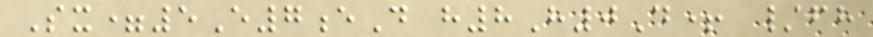Sx=5E7eD h8H0D+ /fh
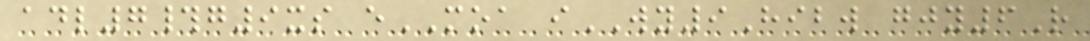adl7#g9xs eMOA iWY9Hibw gjy6R
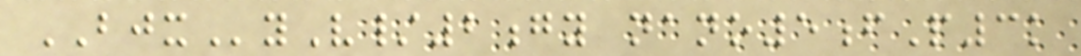BJXyV/2gy nano5fP3k
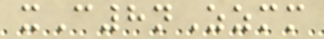xC8nZzmm
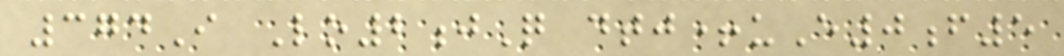374I Lo2jQ dtj+uE0f5
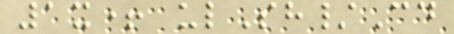1x+ ulSh/Cd
